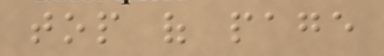top of page
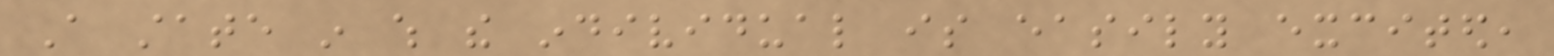A state in which the individual is easily excited,
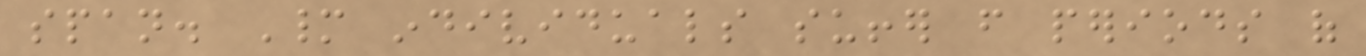span. Many individuals suffer from periods of
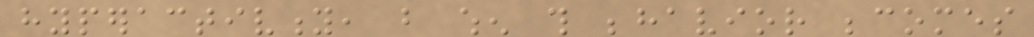hyperactivity, but when this behavior becomes
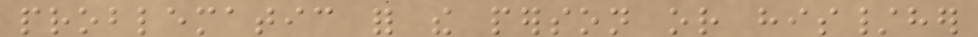problematic for the person or his/her
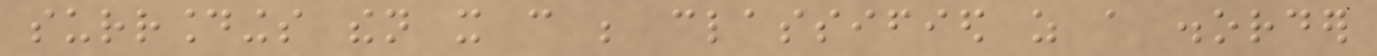surroundings then it can be classified as a disorder
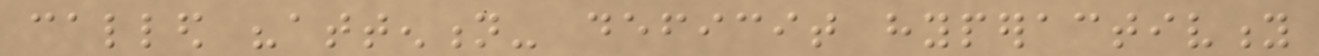called "attention- deficit hyperactivity
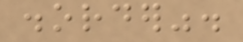disorder".
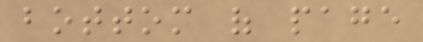bottom of page
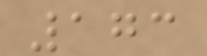173
